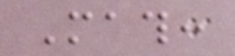Math:
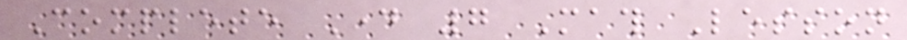Complete Day 7 Math Lesson
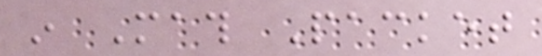in Math Packet
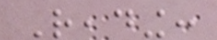Reading:
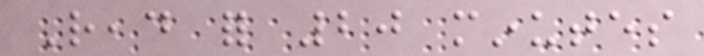Read for 20 minutes
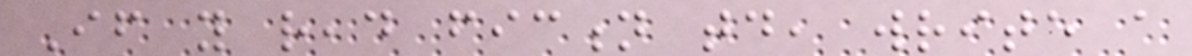If you read fiction today, write a
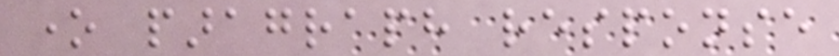one paragraph response
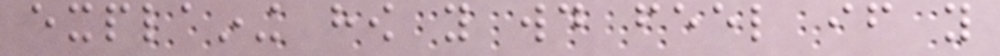explaining how you would feel if you
